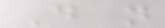Do not
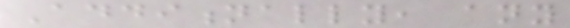Additionally, any
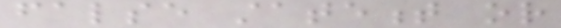false statement or
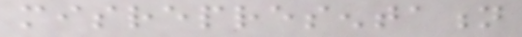misrepresentation
